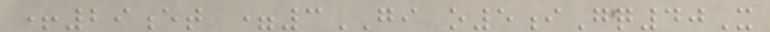+29et =3GI o5iGq40X
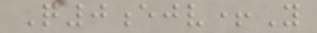Q0ejv+Y
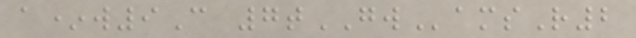a*w9C 7tGWamsR2
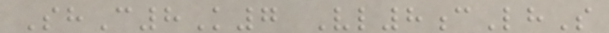ShC8K7 Vl8cLhS
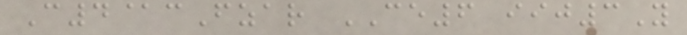C4@cFzar CE6 iij3Y
